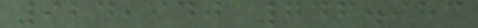924,940 746.983
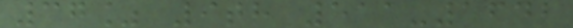37% 9th 511-1642
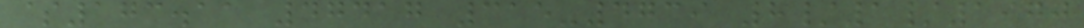$173.11 47417 315-4739 8/1/1970
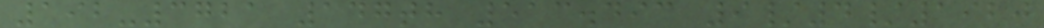192-3721 147th 513.493 9/4/1920
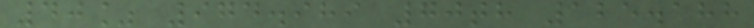40% 974.989 70th 125.188
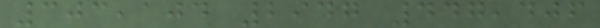303,104 2947 447,406
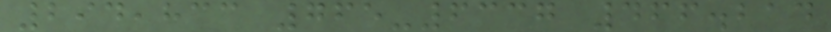294,833 765-6337 466.214
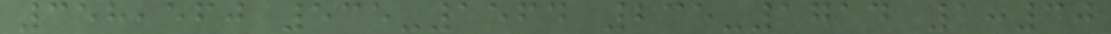358,560 535-1564 235-1714 1:30
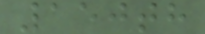150th
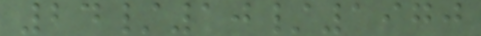24/10/1970
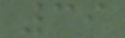39
